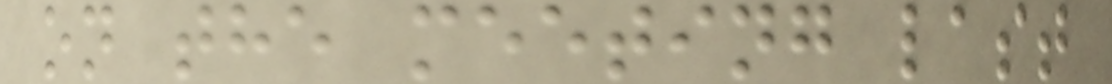on the meeting last
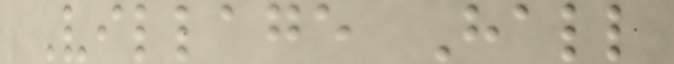Village Hall
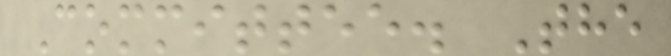Committee. The
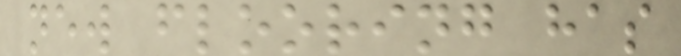new flooring has
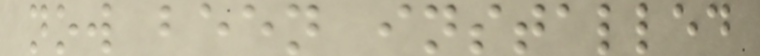now been installed
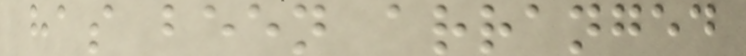has been arranged
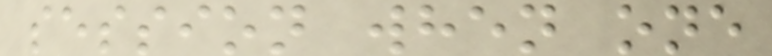session when one
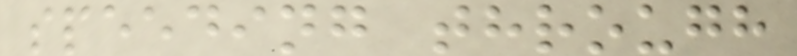speeding through
